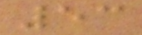53
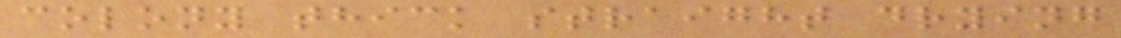colony thick straight drying
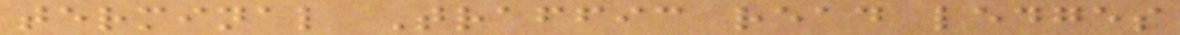terminal Traffic read ledges
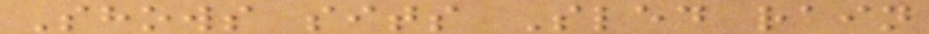Shows sits Sled rain
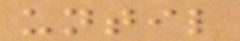until
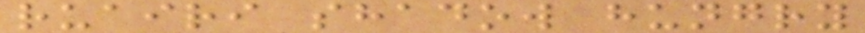ruairi shadow hungry
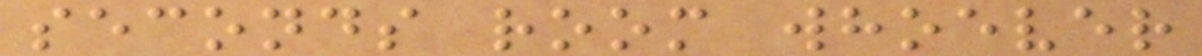seconds room whoever
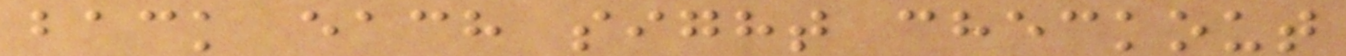back each sight checkout
